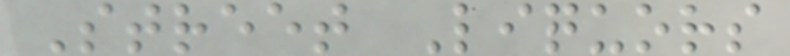Street Liquors
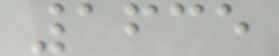1635
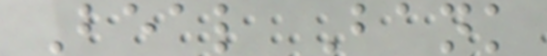Beal Bank
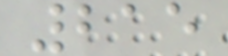215
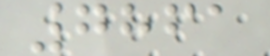7861
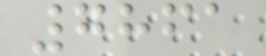7861
